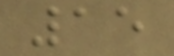15
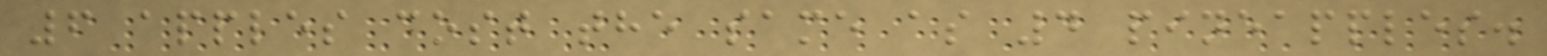6 apples cost the same as 4 pineapples.
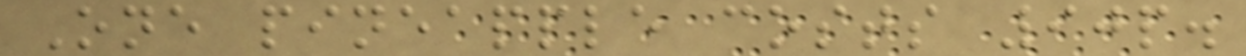One pineapple costs 90p.
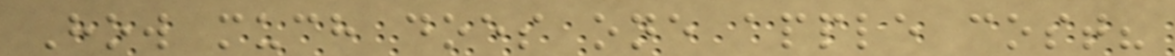How much does one apple cost?
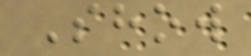Show
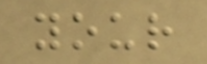your
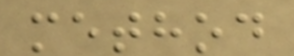method
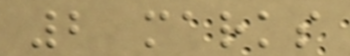2 marks
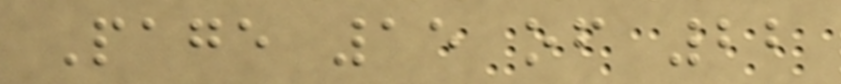Page 15 of 22
